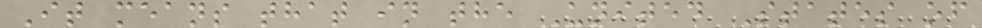It means that in the United States of
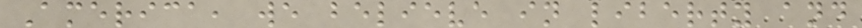America, we believe in liberty and
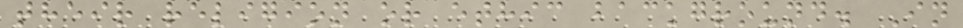their religion or ethic background. In
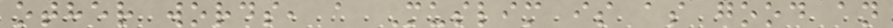other words, a Muslim is as good an
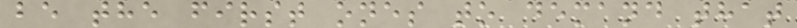be the first ones to demand that
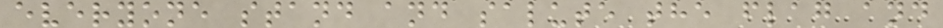everyone stand and salute the flag and
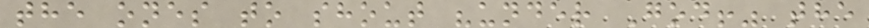the ones to shout "under God!" the
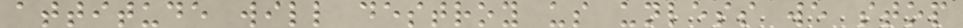attitude will destroy us unless we stop
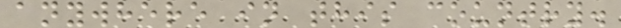anywhere in this country.
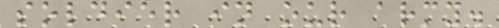soldier in our army.
